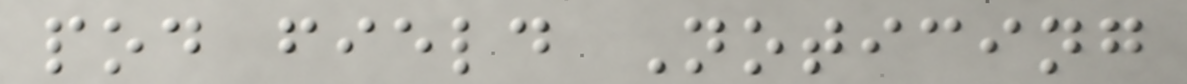pod field Noticing
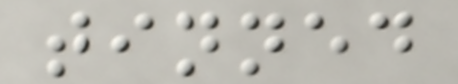tinned
